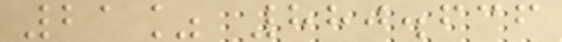21% 880.636
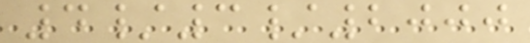4/3/2000
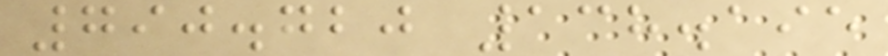790.720 138.195
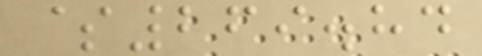$269.84
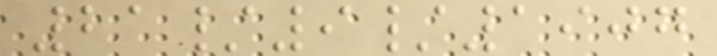21/9/1907
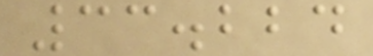33.224
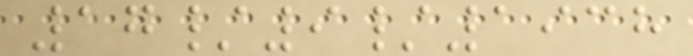17/9/1938
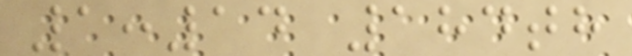1:14 184th
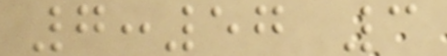7:57 3
